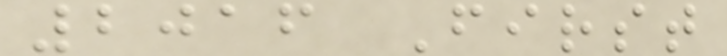2016 First
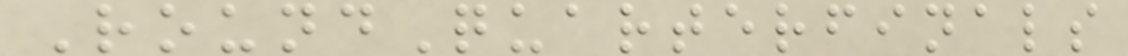RoundQuarterfinals
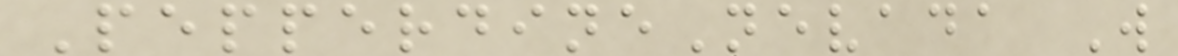PepperdineNevada W
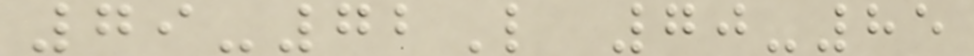79-72L 70-85
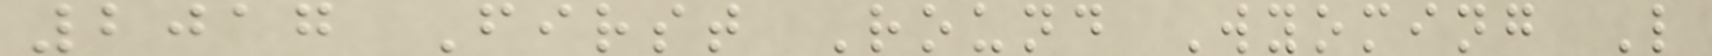2017 First Round Wyoming L
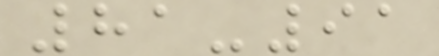81-91
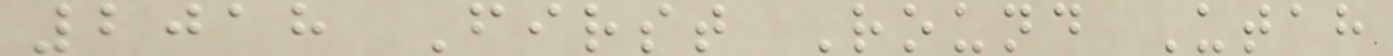2018 First Round Utah
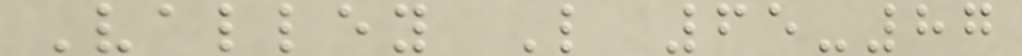Valley L 65-87
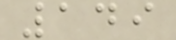149
